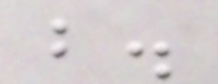b.
